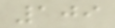109
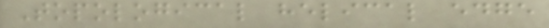Topological helical edge
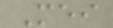Mei
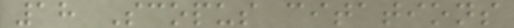18 Scopus citations
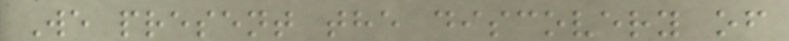We present the discovery of
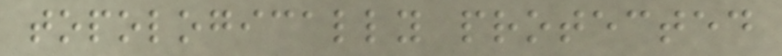topologically protected
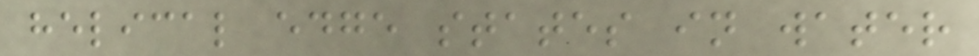helical edge states in water
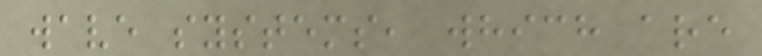wave systems, which are
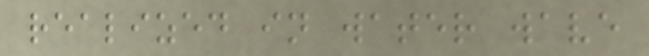realized in water wave
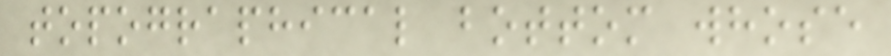topographical bottom whose
